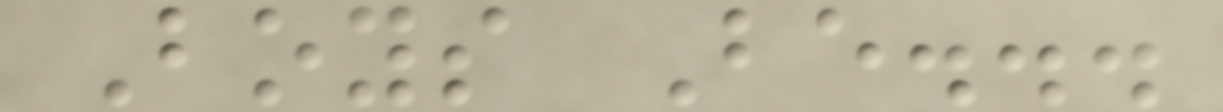Boys Be...
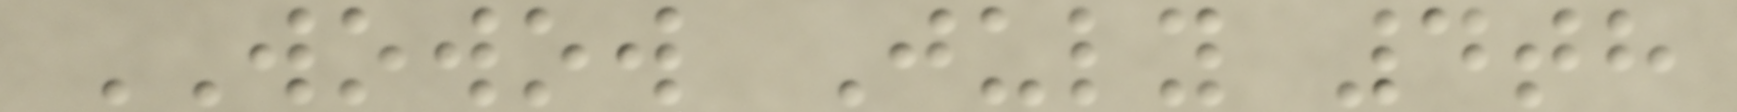WOWOW July 4th
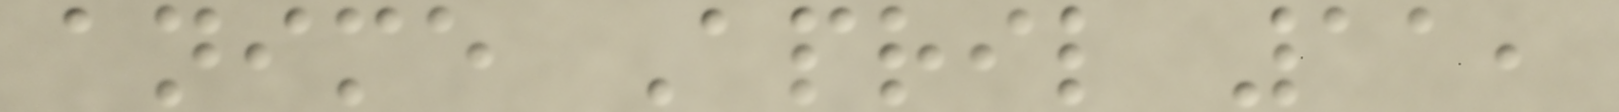anime April 11,
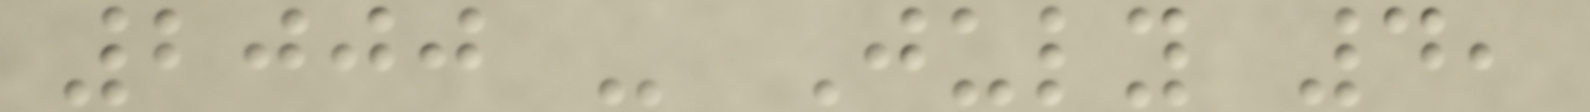2000 - July 4,
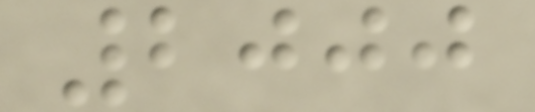2000
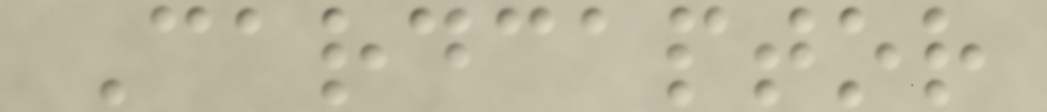Cardcaptor
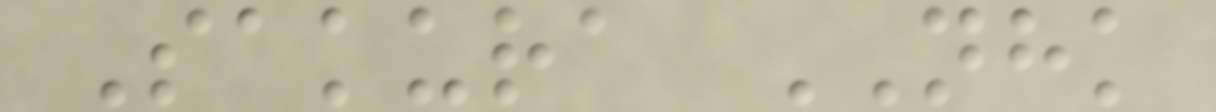Sakura NHK
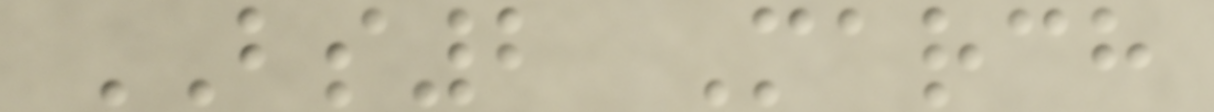BS2 March
